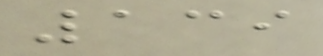139
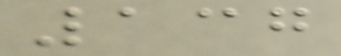137
